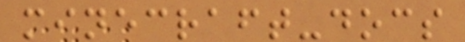minecraft-docs
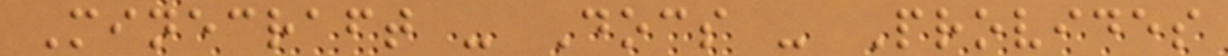Minecraft - Docs - Provides
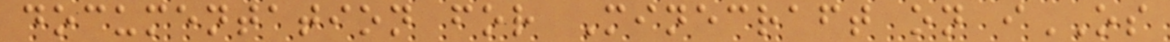documentation for Minecraft on iOS
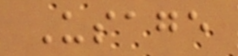Usage
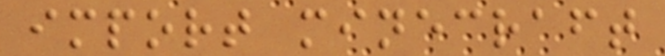import minecraft
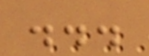...
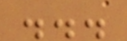...
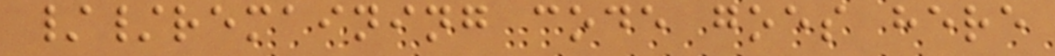//remaining code goes here
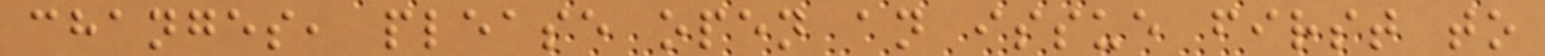changes, please open an issue first to
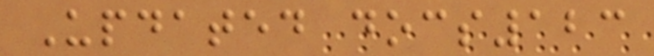Updated docs123
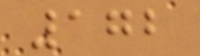172
